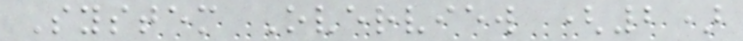System Overview (2)
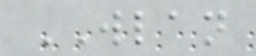WLAN
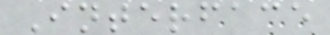Interface
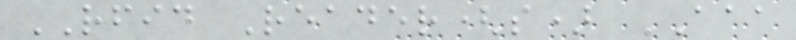RFID Reader(s) AAA
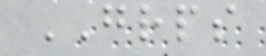GRPS
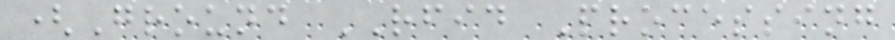(Ground RFID Processing
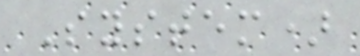System)
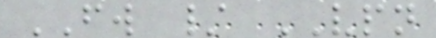FW / VPN
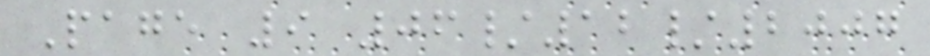Page 9 06/12/2007
